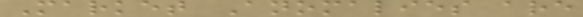Market Anomalies are
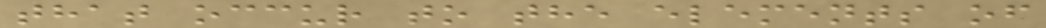that occur to the elements of
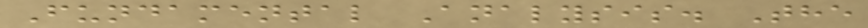Fundamental Analysis. The
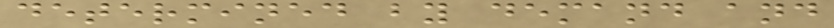determined by demand and
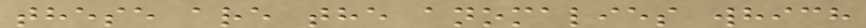these are the anomalies which
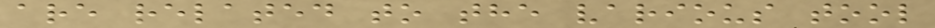are related to the various tool
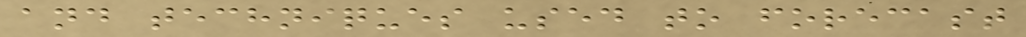and techniques used to forecast
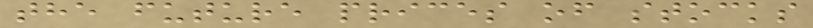the future prices of stocks
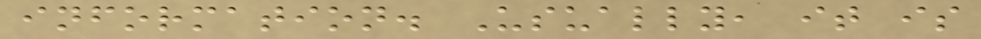information. Usually, it is
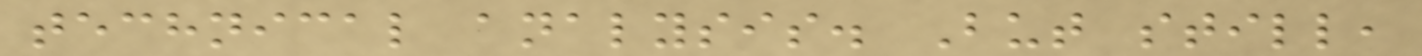technical analysis. But still,
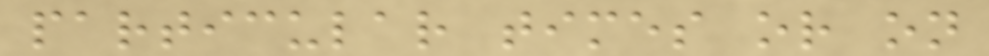particular times or on
